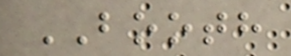BOOTH
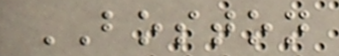BOSTON
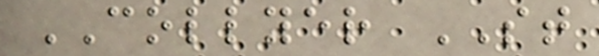COLLYER ST
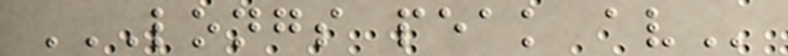LONGS PEAK AV
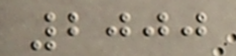2000
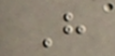H
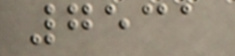7531
